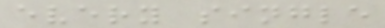every single
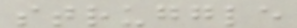struggle
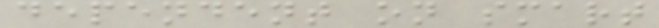dependent on smart
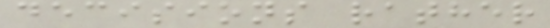decisions rather
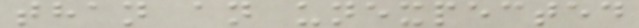than an unexpected
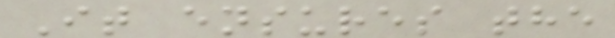It ensures the
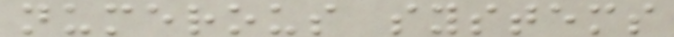numerous systems
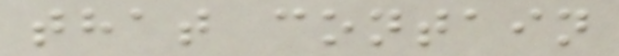that contain
